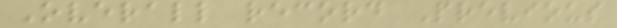Overall record Previous
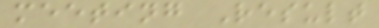meeting Result
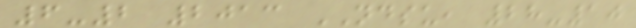6-2 2013 NDSU, 28-10
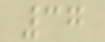37
